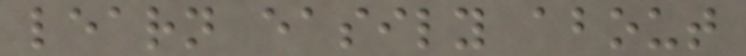learn easily about
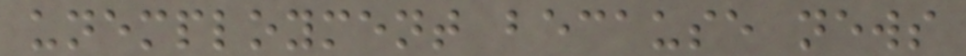unemployment because news
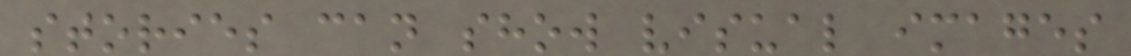stories can show visual images
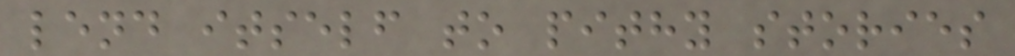lend itself to pithy stories
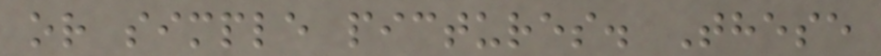or simple pictures. These
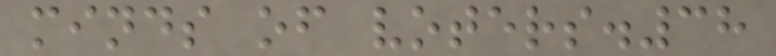minds of voters.38
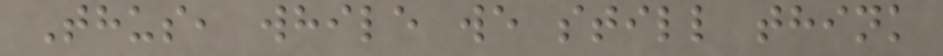Thus, while we still think
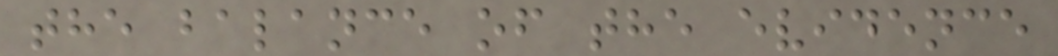the balance of the evidence
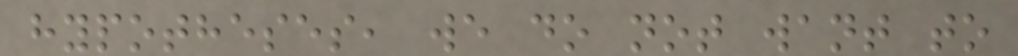hypotheses, we do not want to
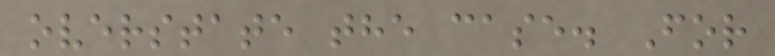overstate the case. For
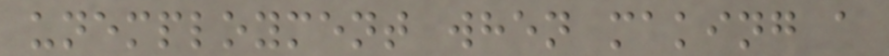unemployment when making a
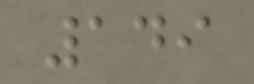149
